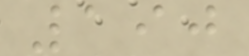190
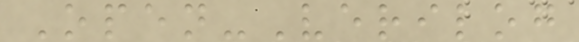Open-Verilog
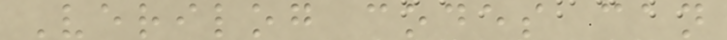Verilog codes can
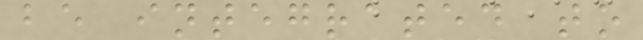be integrated to
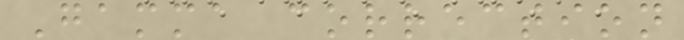Gamma correction
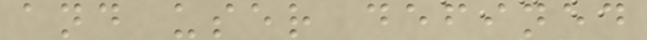and user defined
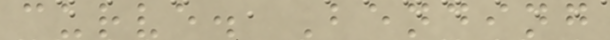curve. Bending
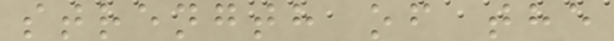strength of the
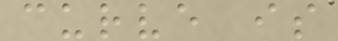curve is
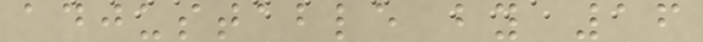adjustable by 16
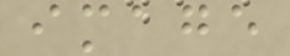image
